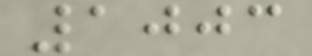1003
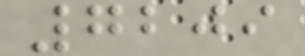7209
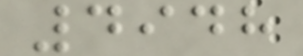4948
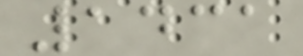1431
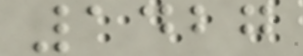1427
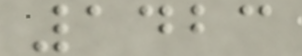1423
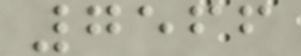7566
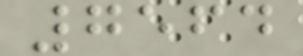7564
